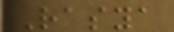Rasya
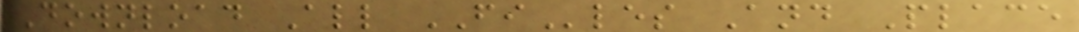Download All FIles And Place
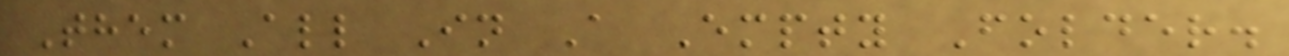Them All In A Empty Folder.
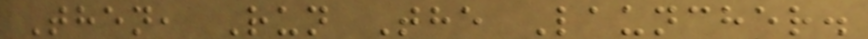Then, Run The Launcher.
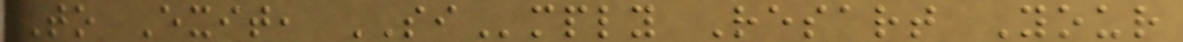To Exit, SImply Resart Your
